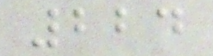224
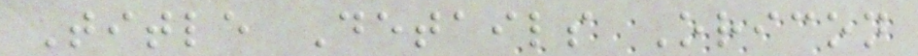Title Details Oricon
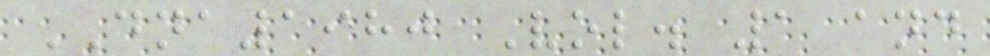DNA1980 Vol. 1 and
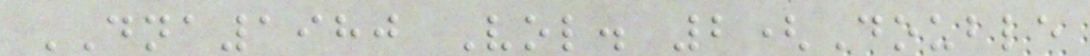DNA1980 Vol. 2(Double
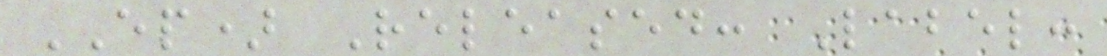EP) Released: Label:
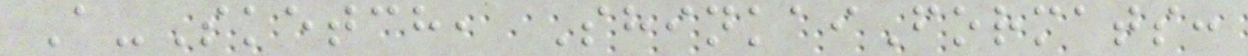A-Sketch, ShinkaiFormats:
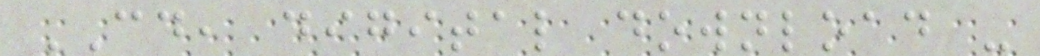CD, digital download -
